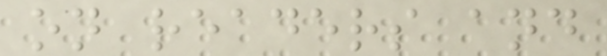on readers and
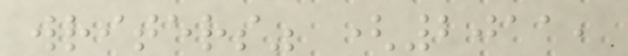writers" (2011,
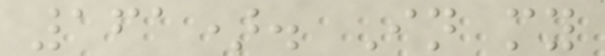161). In my
